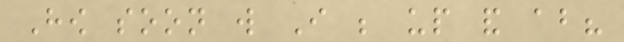How soon will I be up and about?
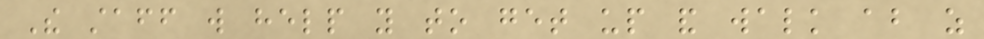The staff will help you to get up and walk about as
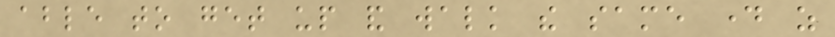able to get up and walk the same day as
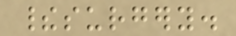theirsurgery.
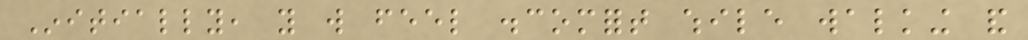Initially, you will feel discomfort while walking and
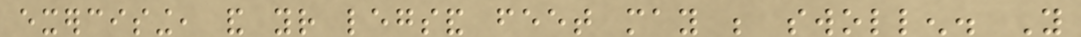exercising, and your legsand feet may be swollen. You
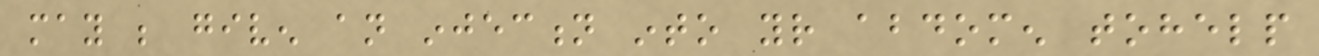may be given an injection into your abdomen tohelp
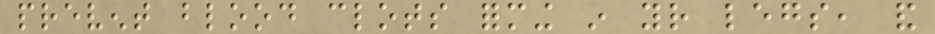prevent blood clots forming in your legs, and
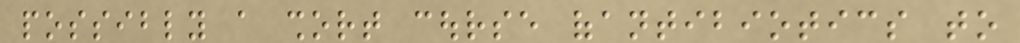possibly a short course ofantibiotics to
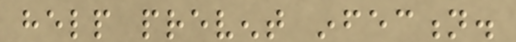help prevent infection.
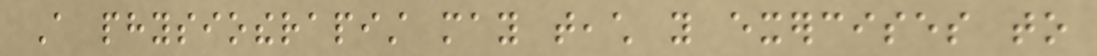A physiotherapist may teach you exercises to
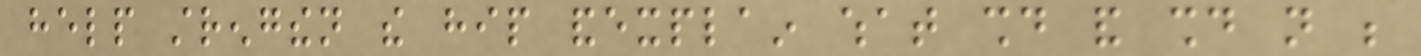help strengthen the hip andexplain what should and should not be
